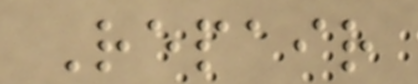Repair
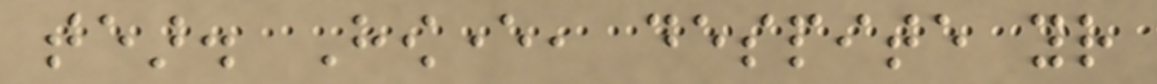tear. However, despite your
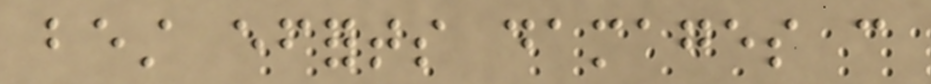best efforts damages can
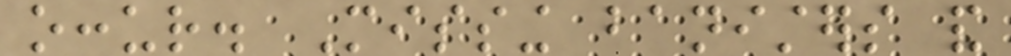occur. Missing banisters and
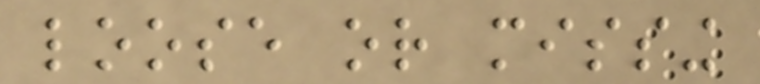loose or missing
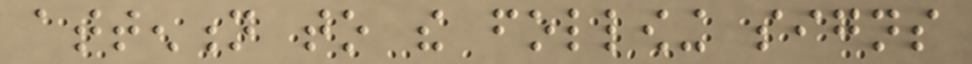attention to the following signs
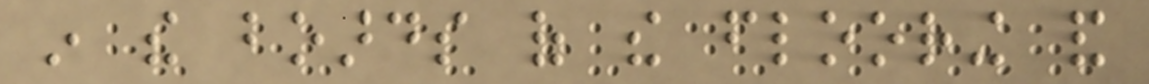in the boards of the flooring and
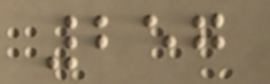257
